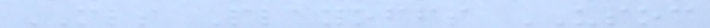MLS Playoffs USOC
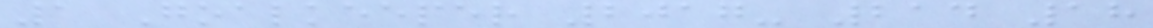1 Goalkeeper 2017- 214 18
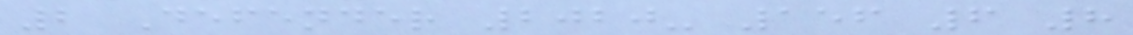2 Defender 2020- 156 6 8
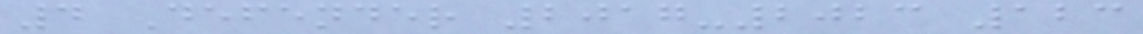4 Defender 2017-2023 123
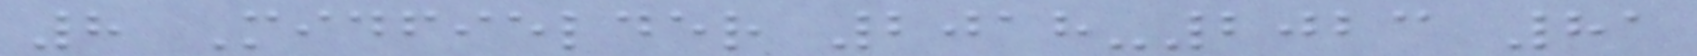8 Midfielder 2018-2023 81
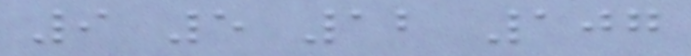9 5 12 107
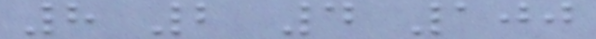8 2 4 100
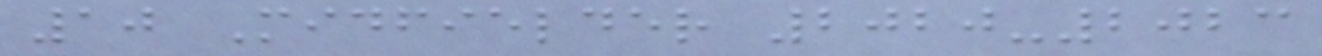10 Midfielder 2020-2023
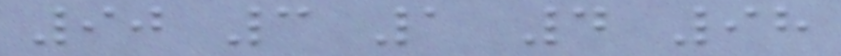90 3 1 4 98
